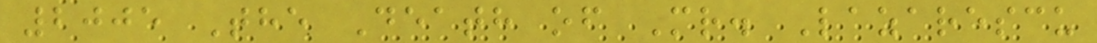2005 The Death of Mr. Lazarescu
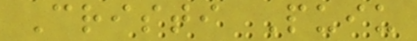Cristi Puiu
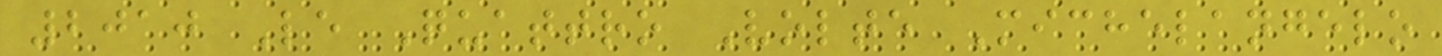2010 Le Quattro Volte Michelangelo
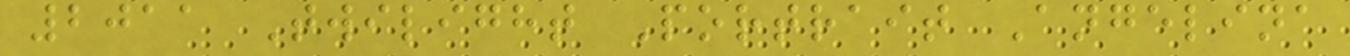2011 Twilight Portrait Angelina
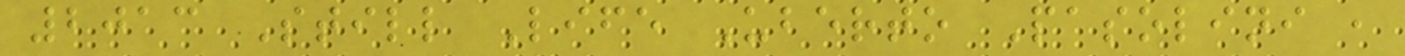2013 Still Life Uberto Pasolini ,
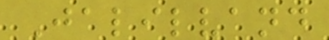Jalilvand
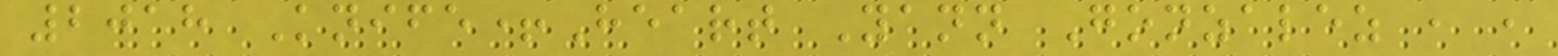2018 Knife+Heart Yann Gonzalez , ,
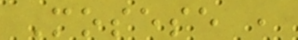Mosese ,
